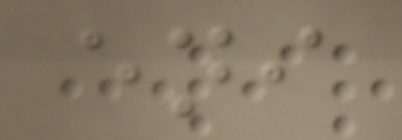eni
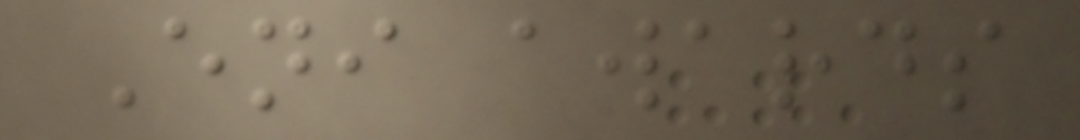Eni awards
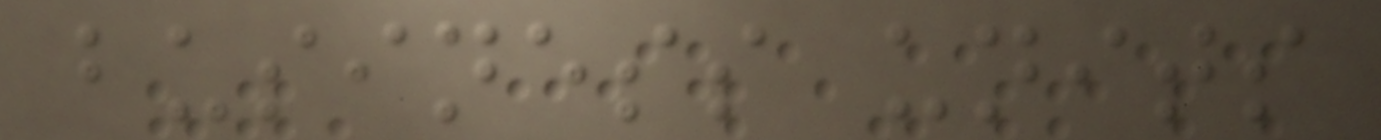business units
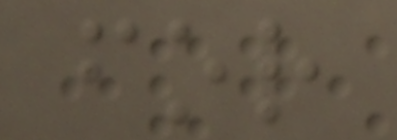for
